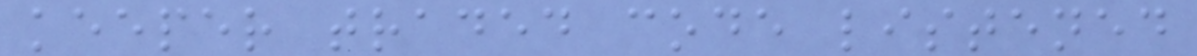keeper traded code listened
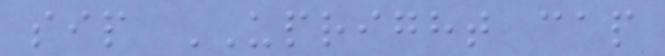sip UPRIGHT cap
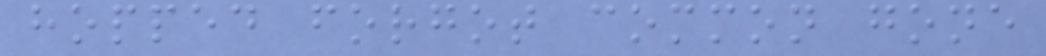hopped forgot common gone
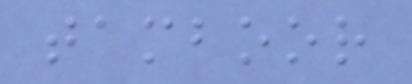tamboor
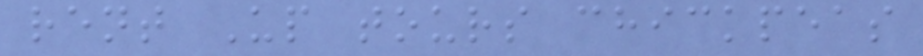rent Up tours chickpeas
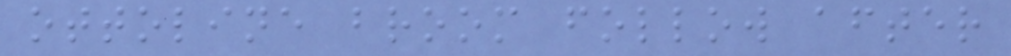ottoline broom follow after
